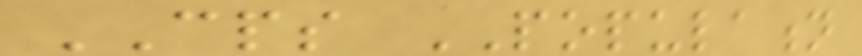CPS POPULATION
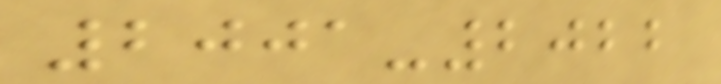2001-2022
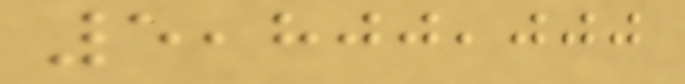5,800,000
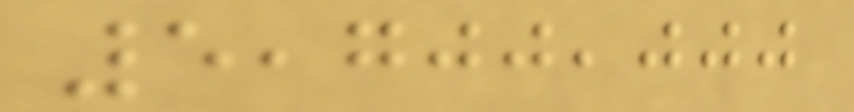5,700,000
